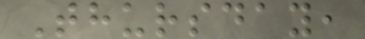Thursday,
